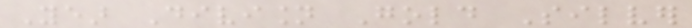Year Division Gold Silver
